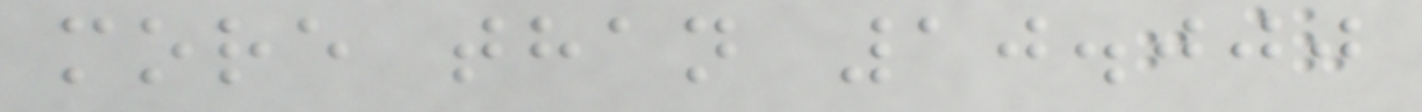more than 10.000
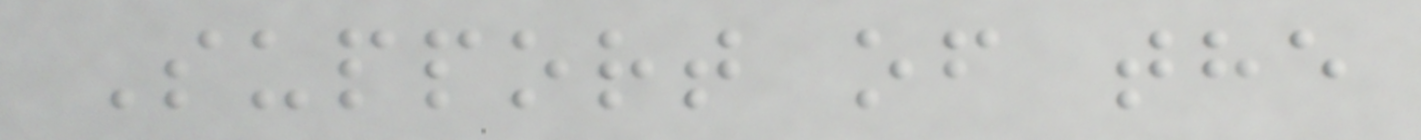Support of the
